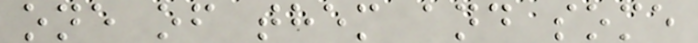one of them and some
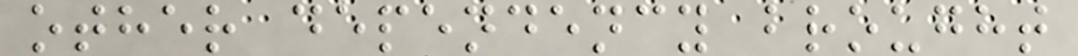other dependency brought
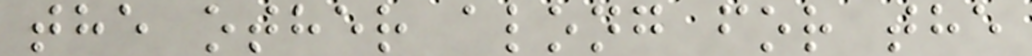the other along for the
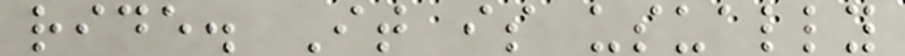ride. It is usually
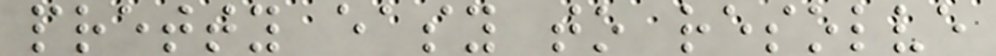pretty easy to resolve
